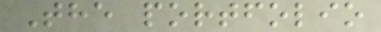The portfolio
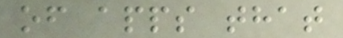of apps that
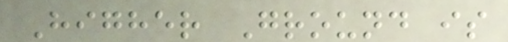Higher Ground is
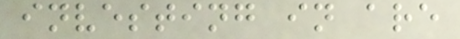investing in are
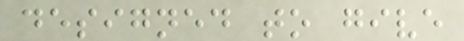designed to give
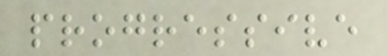progressive
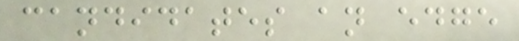candidates an edge
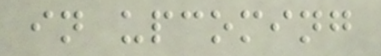in upcoming
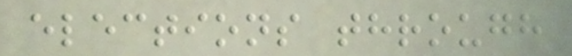elections through
